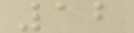12
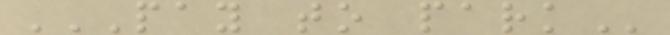PAY TO PARK
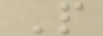P
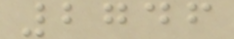2746
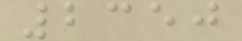2350
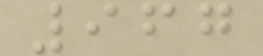967
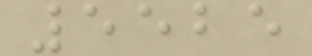5525
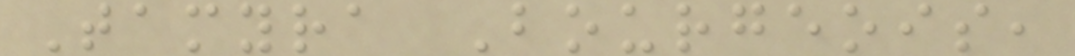Tamyra Bourgeois,
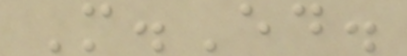M.Ed.
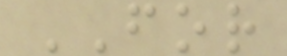FOR
